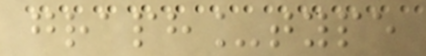graph_type
